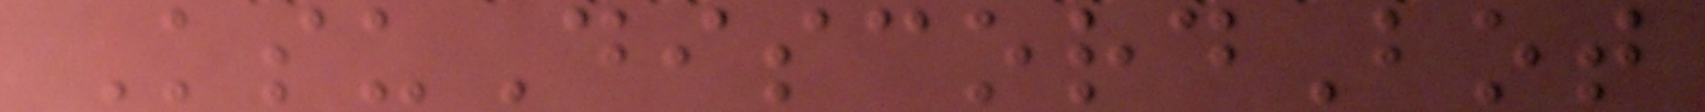KsuDiscordBot
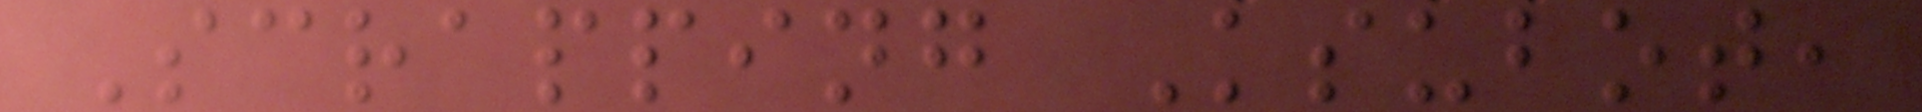Scrapping Ksubot,
